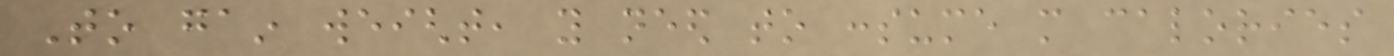To gain weight, you need to consume more calories
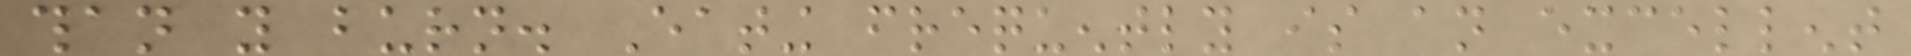than you burn. Eating frequently is an excellent
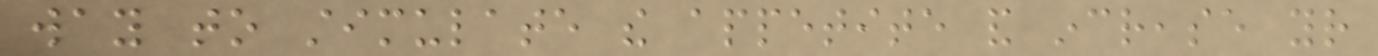way to stimulate the appetite and increase your
